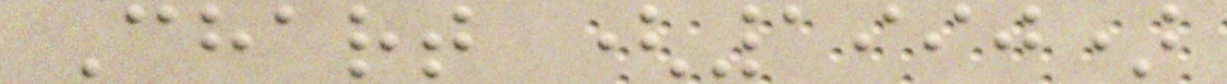Chart (1990)
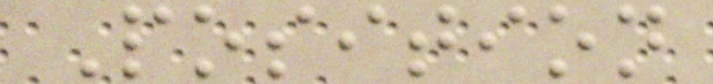Position
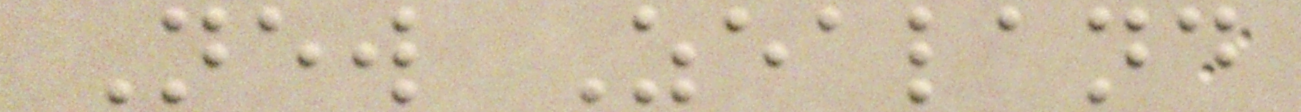New Zealand
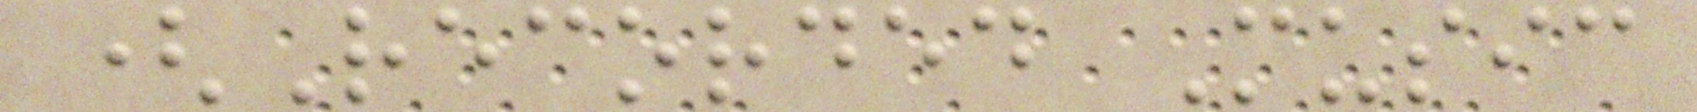(Recorded Music
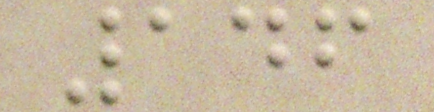146
